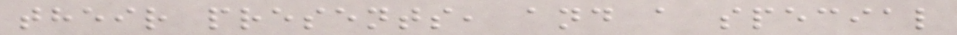their presents, and a special
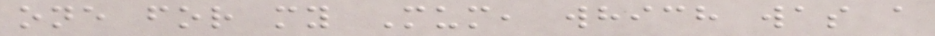one for my Mum, which was a
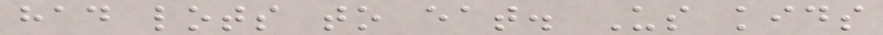had lots to eat. Us kids
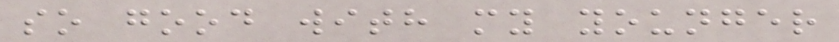so good with my younger
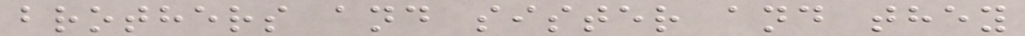brothers and sister and they
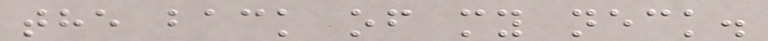the back of my neck.
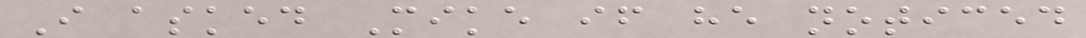I asked Mike if he noticed
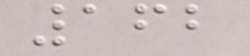162
